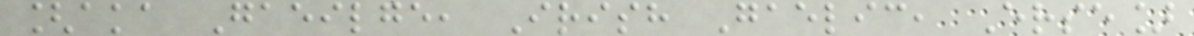[aka Gaeilge, Irish Gaelic, Erse]
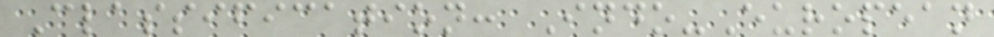Classification: Indo-European
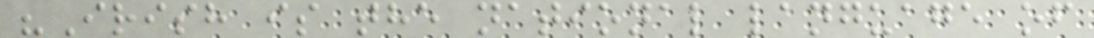"Irish is the national language of
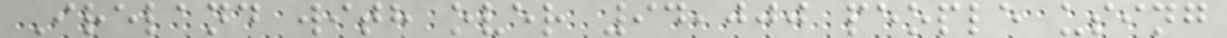Ireland with over 94,000 people using
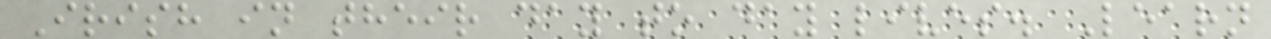Irish in their day to day lives. Learn
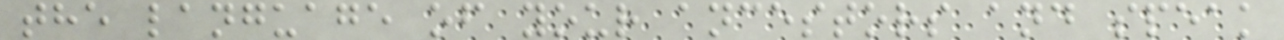the language of your ancestors and speak
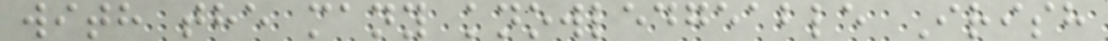with the many knowledgeable Irish
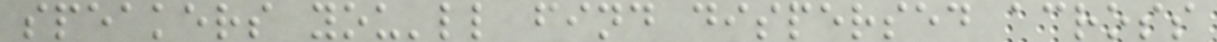speakers you'll find dispersed across
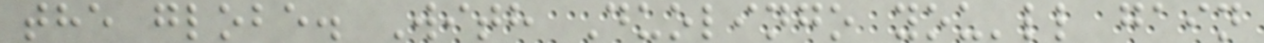the globe. With Duolingo you'll gain
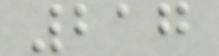217
